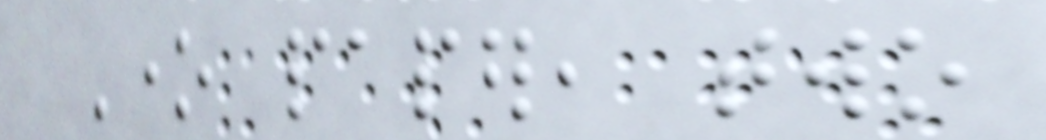One paper, two
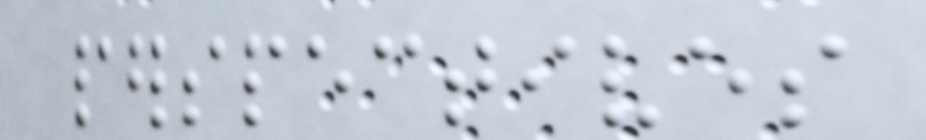perspectives
